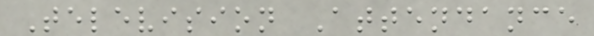Television Attendance
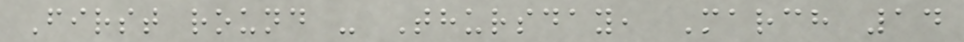First round - Thursday, March 14
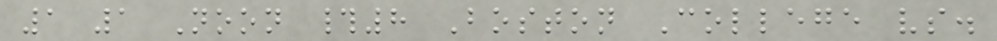1 1 Noon #8 Boston College vs.
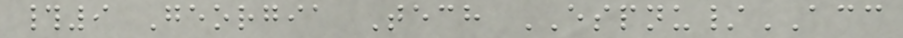#9 Georgia Tech ESPNU/ACC
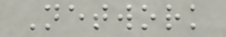Network
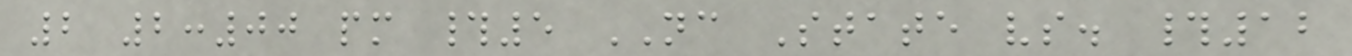2 2:00 pm #5 NC State vs. #12
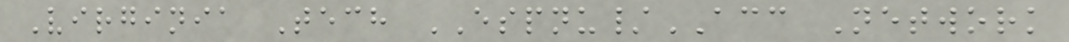Virginia Tech ESPNU/ACC Network
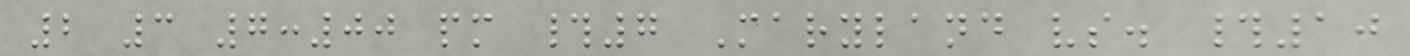2 3 7:00 pm #7 Maryland vs. #10
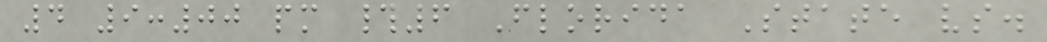4 9:00 pm #6 Florida State vs.
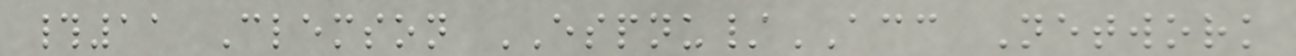#11 Clemson ESPNU/ACC Network
